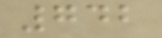742
